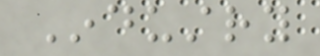Industry
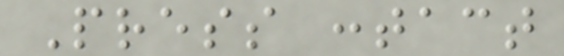Press contact
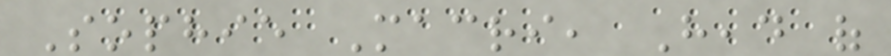Sophie Macri, Head of
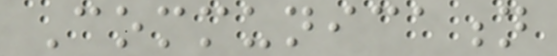Communication
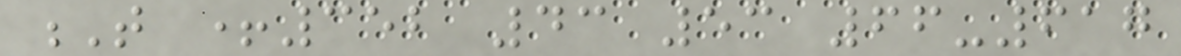T +352 43 53 66-617
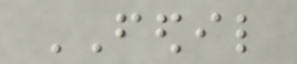FEDIL
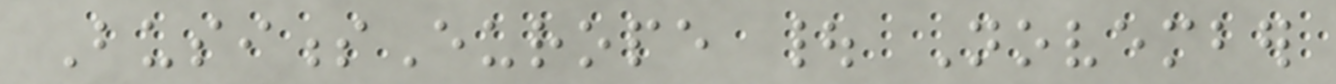BusinessEurope | November
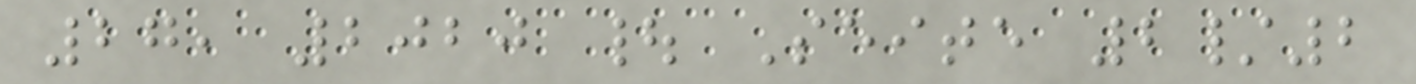27, 2020 | Seite 2/2
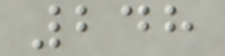248
